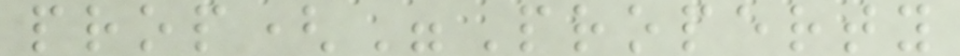prop("Property
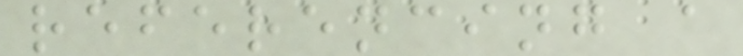referencing a
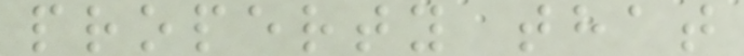property that
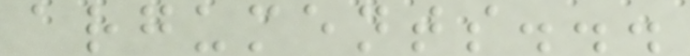arguments...
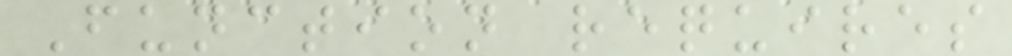Function requires
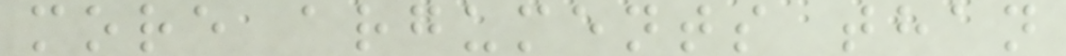more arguments than
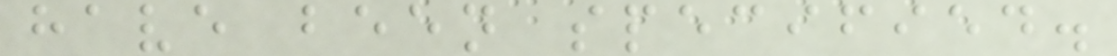have been specified.
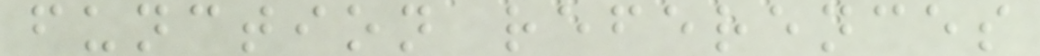function references
